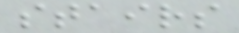stairs
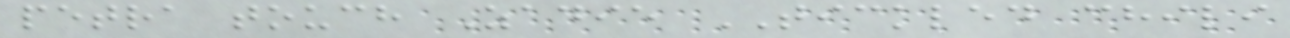petra touch Zadie TICKLED chili
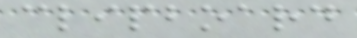clipboard
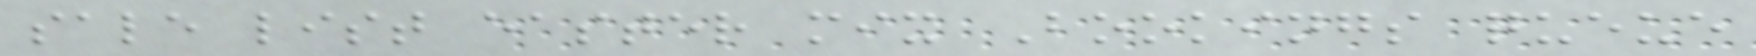sale list easter mix Bookings queue
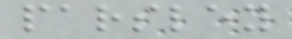parsley
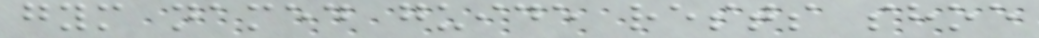gym named guide rests shoe
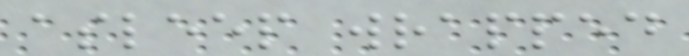asleep wrapped
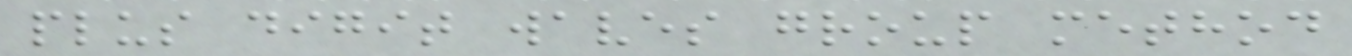plus digit waves group method
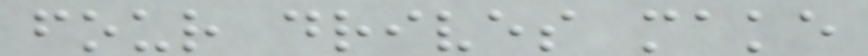four drives make
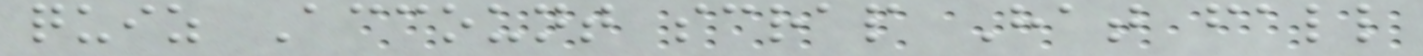quiz Account scrap Hat fall
